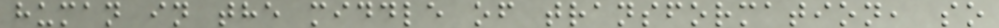human in the middle of transformation, so
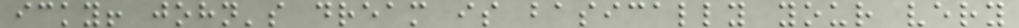icky! john's dream is basically your very
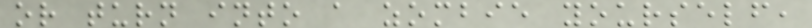or turn into a zombie yourself,
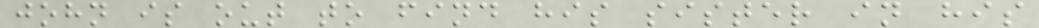john is out to find his sister in his
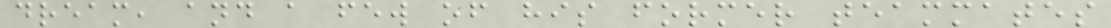dream, and a few of his former teammates
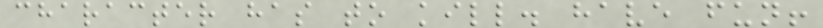character has to kill. have fun!
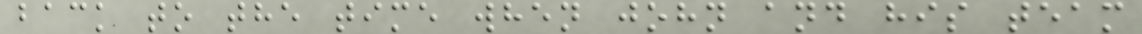back to the time when john and his team
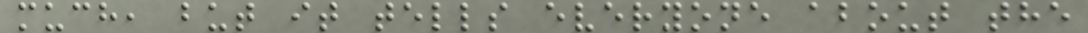much, but it tells everyone about the
